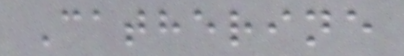Catherine
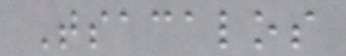Tsacalos
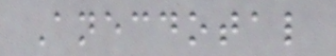Anecdotal
